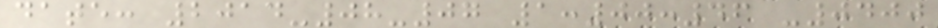date: 2014-08-07 1:00:46 -0400
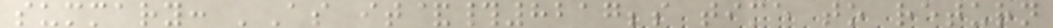summary: 'As it&#8217;s time to return
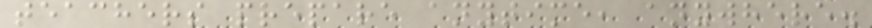teachers prepare anytime, anywhere.
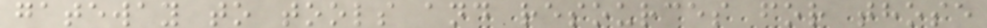gateway to tools and resources for those
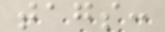tags:
